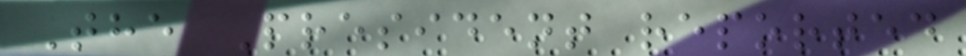The President reported
